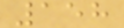158
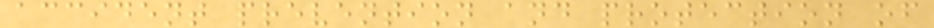accident prevention and protection of
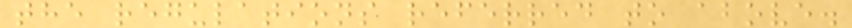the regulations referred to above.
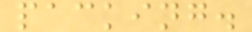packing.
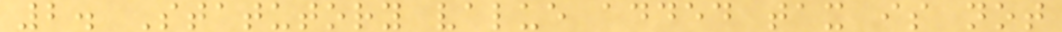2. Statutory value added tax is not
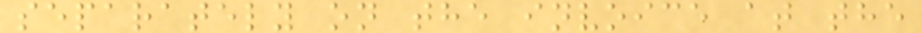separately on the invoice at the
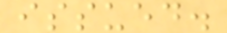issued.
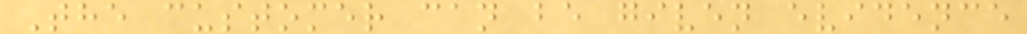The customer can be given evidence
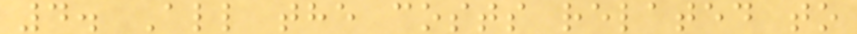4. All the costs related to
